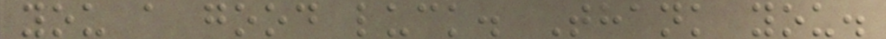you a good luck. Thank you.
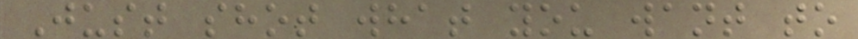Just shot what you want to
